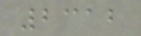2312
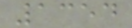1354
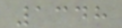1348
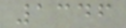1346
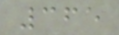365
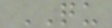QU
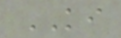KI
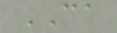CA
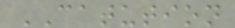CATUTION
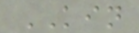KIN
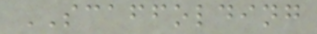SCAFFOLDING
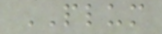PLUM
